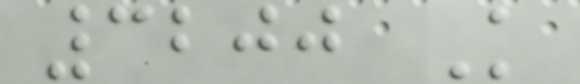3200 K
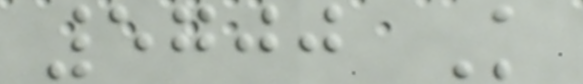5700 K
